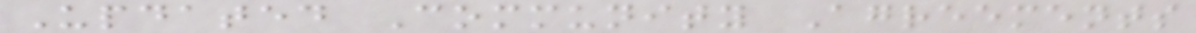Updated Community Agreements
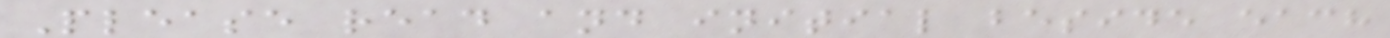Please read and initial beside each
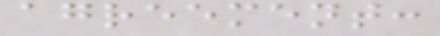agreement:
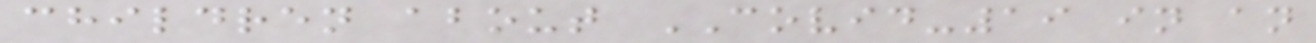children about COVID-19 in an
